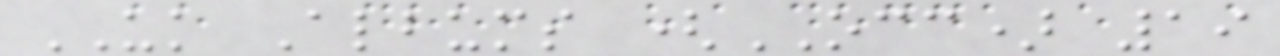UK Albums (OCC) 19
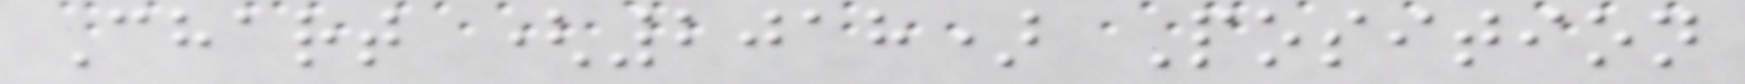Chart (2018) Position
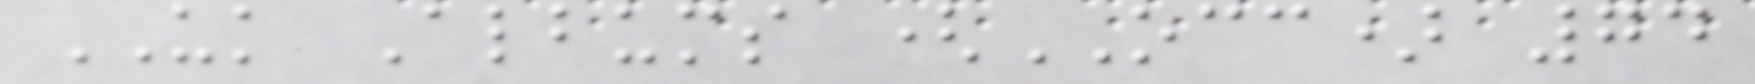UK Albums (OCC) 74
